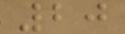20
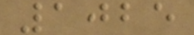1025
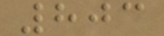803
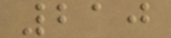210
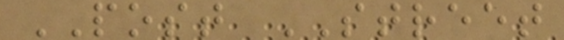POST STREET
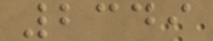2349
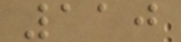110
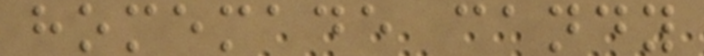homemade candy
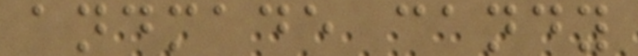andmade candy
